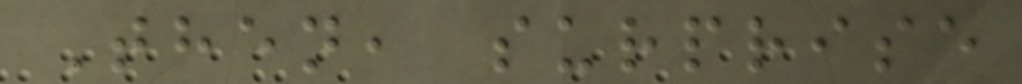Then, surprise
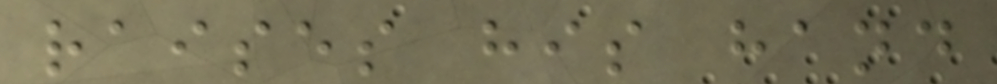raises his hand
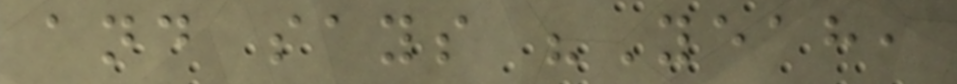and says "Yeah,
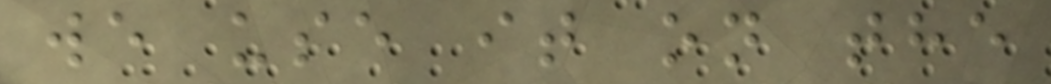we use it on the
